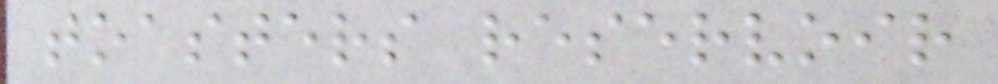toasters reservoir
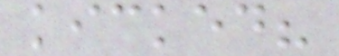kicked?
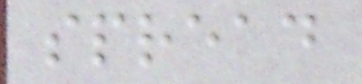spread
